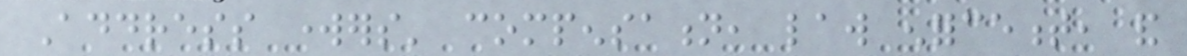Address workers' compensation, law enforcement, and
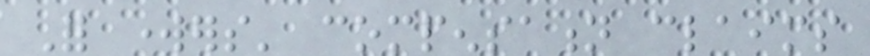For workers' compensation claims
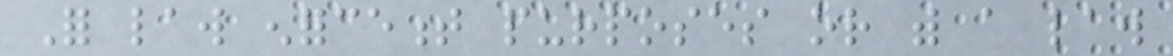For law enforcement purposes or with a law
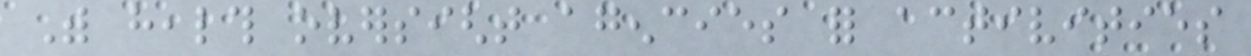With health oversight agencies for activities
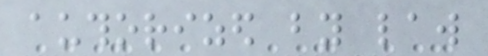authorized by law
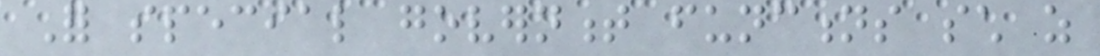For special government functions such as
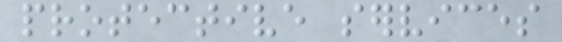protective services
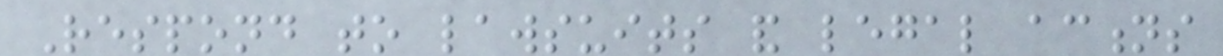Respond to lawsuits and legal actions
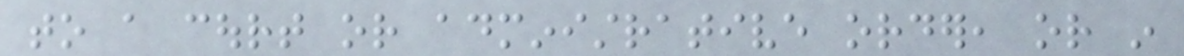to a court or administrative order, or in
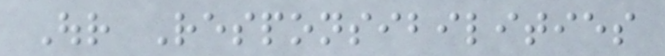Our Responsibilities
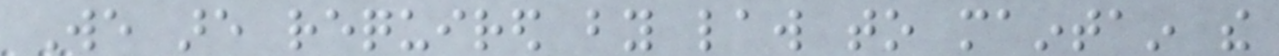We are required by law to maintain the
